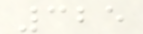325
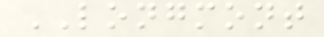LONGMONT
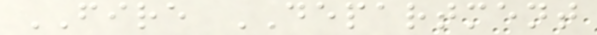FIRE DEPARTMENT
